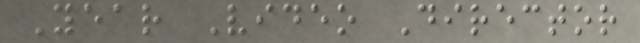Year Video Director
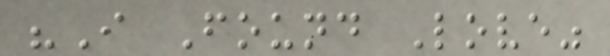"I Found Love"
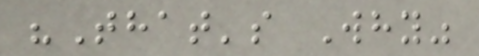"That's Why"
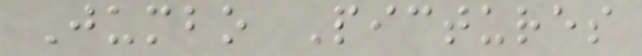Jumbo Pictures
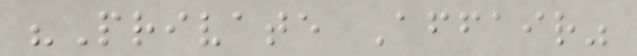"Private Affair"
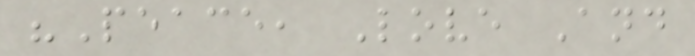"Peace, Love And
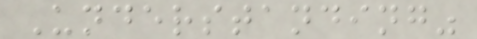Understanding"
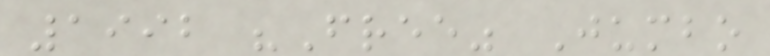1992 "Free" Jumbo
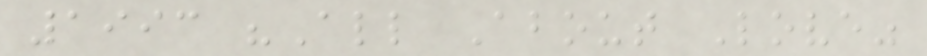1993 "All About Love"
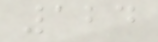124
